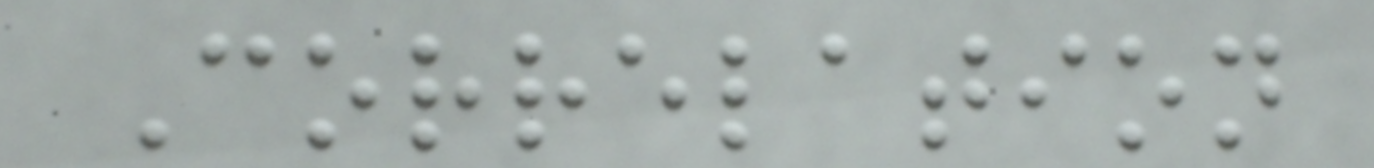Correlation
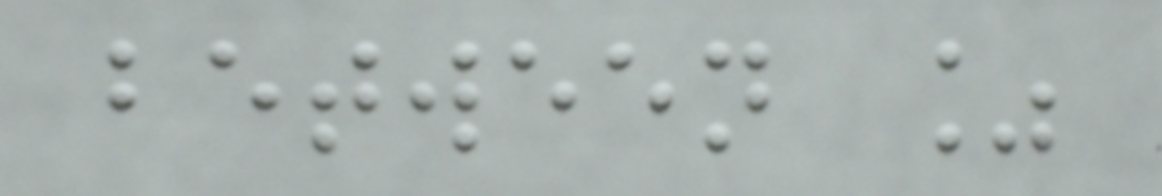between %
